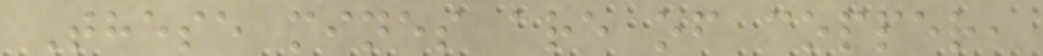These mines are of copper,
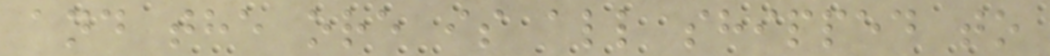and the ore is all shipped to
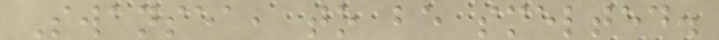Swansea, to be smelted.
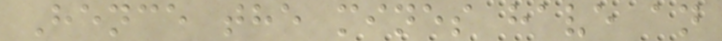Hence the mines have an
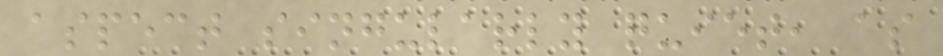aspect singularly quiet, as
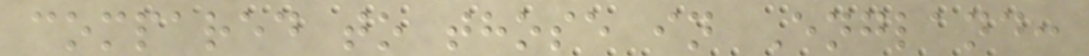compared to those in England:
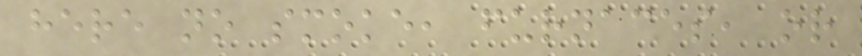here no smoke, furnaces, or
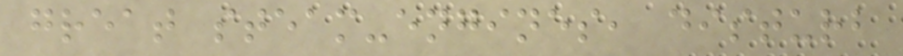great steam-engines, disturb
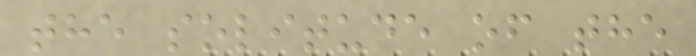the solitude of the
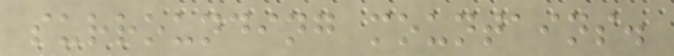surrounding mountains.
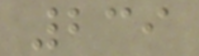239
